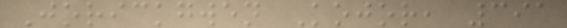Jorickgwen Kojor, 391
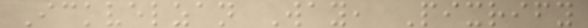Ickvelzan Way, Pixrify
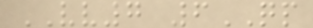VV7 6QP
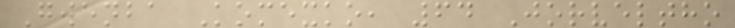Gwenba Komexko, 64 Jorveltho
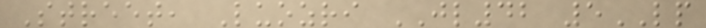Street, Luozri JL42 5LP
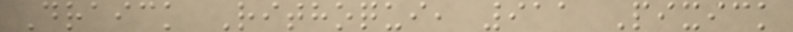Draick Rithoqui, 911 Pixick
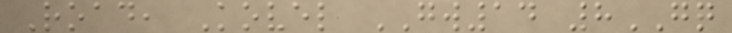Road, Kovel GW14 8GQ
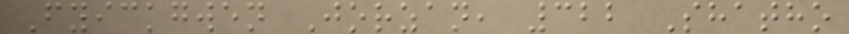Fyickgwen Jorzan, 322 Shatho
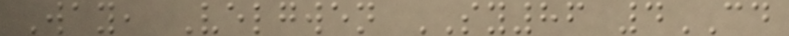Way, Velgwen SY86 4CD
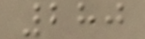280
